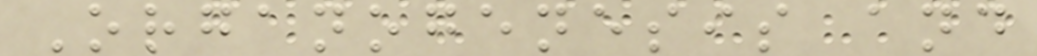Organogenesis and
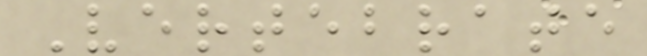Vertebrate
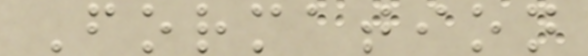Formation
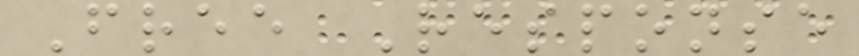Free Response
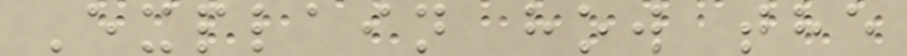Explain how the
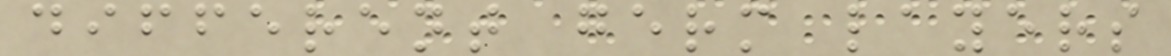different germ layers
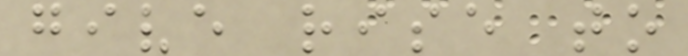give rise to
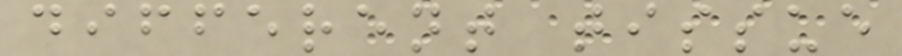different tissue
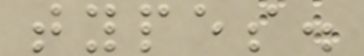types.
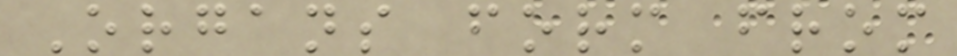Organs form from
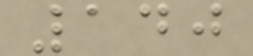140
